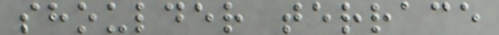shoulder terrace
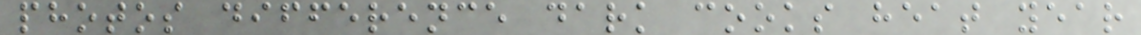photos difference dark cooks heat year
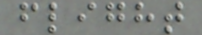flight
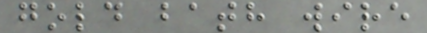gold bath wire
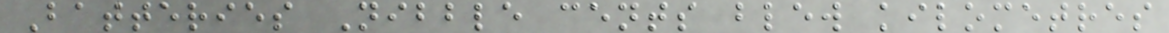Batteries Nibble cents blew kilometres
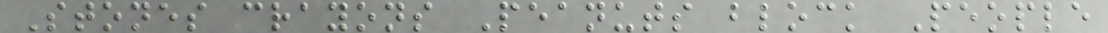Stones crayons Peanuts block People
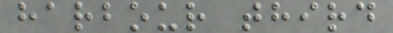harbour third
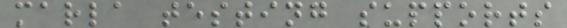marla testing supports
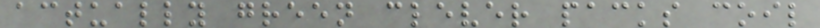actually green clever packs coil
